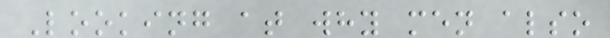Looking at why men also
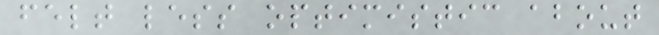felt less optimistic about
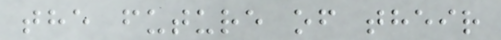the future of their
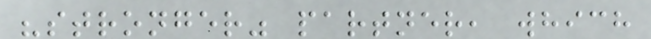"stronger" partner, which
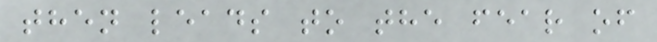then leads to the fear of
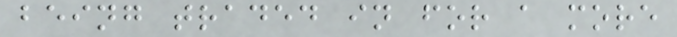being traded in for a more
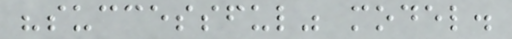"successful" model.
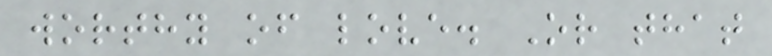worthy of love. Or that
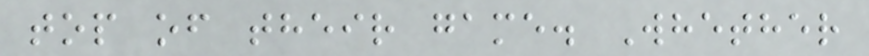top of their game. Whether
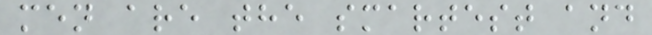men are the smartest and
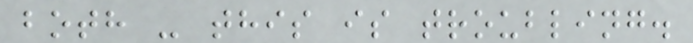both - this is troubling.
